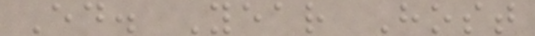Ed. Year Host
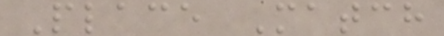Place Match
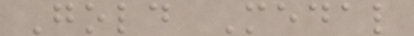Gold Medal
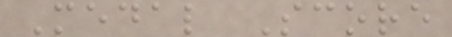Medal Score
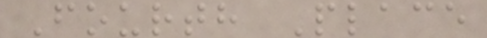Fourth Place
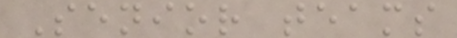Senior teams
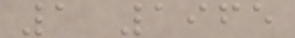1 1965
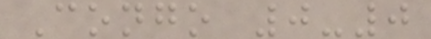Congo 0-0
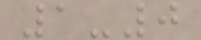1-0
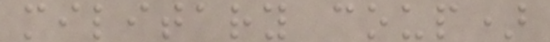military coup)
